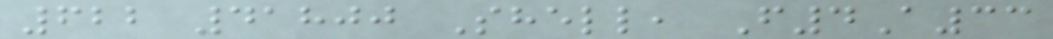622 41800 Shell, F4A33
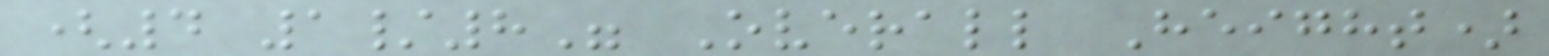(4 1/8" Overall Height)
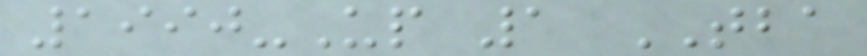1990-Up 1 TBA
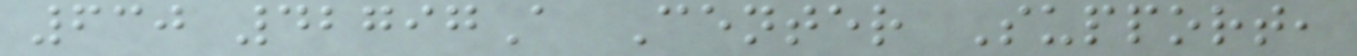630 42797A Center Support,
